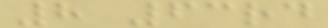8 63rd
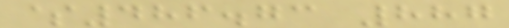$486.73 887
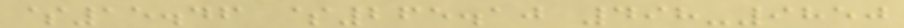$15.46 $265.10 498-9850
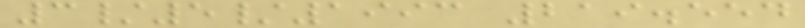3/5/1993 219.554
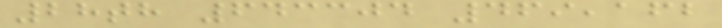28th 643304 469,162
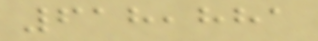618,881
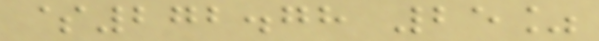$272.78 25%
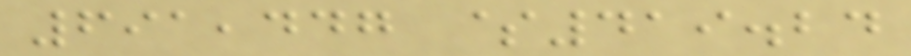691,447 $419.24
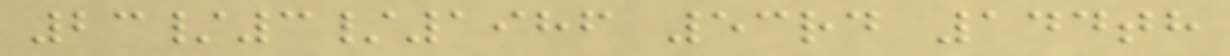23/3/1986 53rd 144th
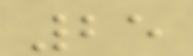25
